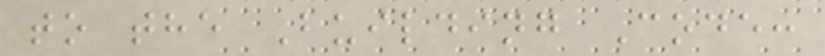to the Building Code:
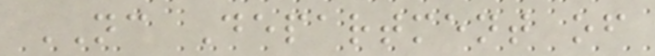NC Department of
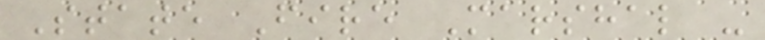State Fire Marshal -
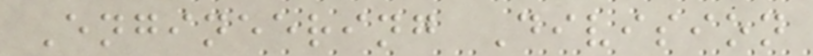Engineering Division
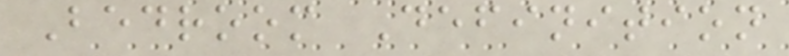Bedroom Definition
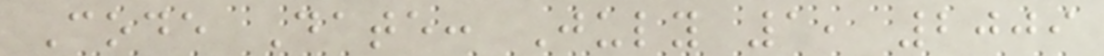Code Date: July 1, 2009
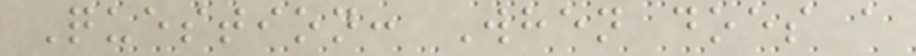Question: When does a
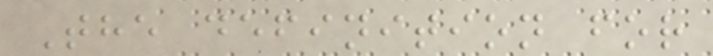The definition for
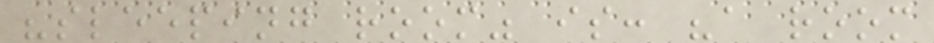"sleeping room" is: "a room
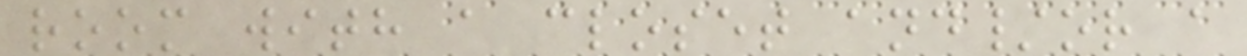room with a closet and/or a
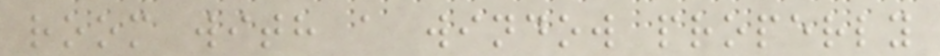room with a window properly
